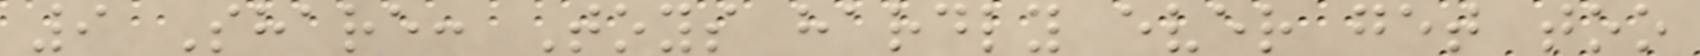9 Share: Toys hardly ever get too
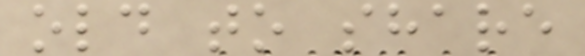old to share
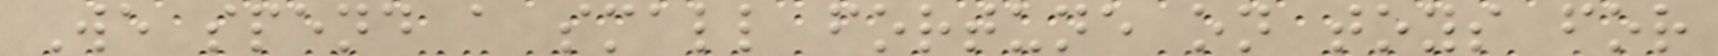We spend a small fortune on toys for
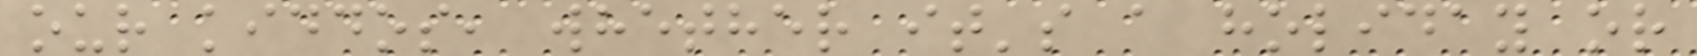our kiddos, whether it's a holiday or
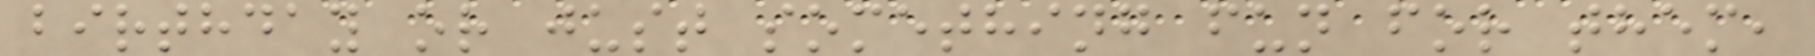birthday or just something fun for them,
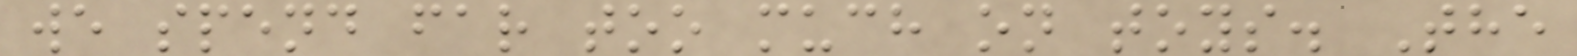we spend far too much on toys. The
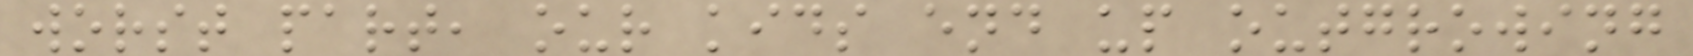worst part, our kids end up outgrowing
